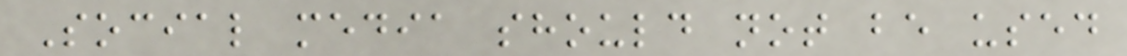Social media should not be used
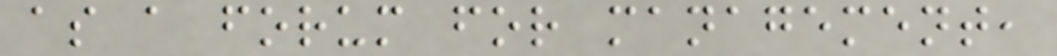as a forum for management,
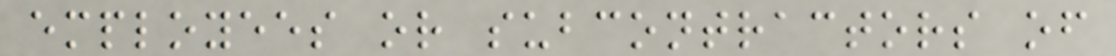employees or subcontractors of
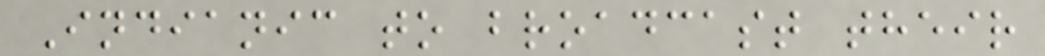Indianic to broadcast their
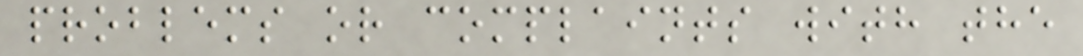problems or complaints with the
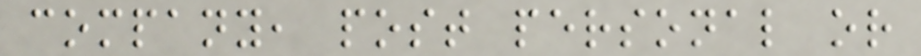company, post personal or
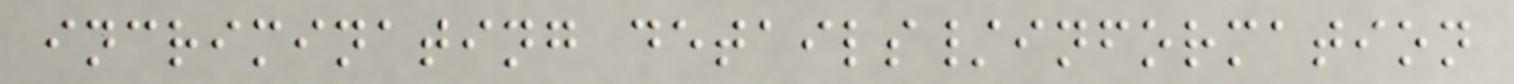incriminating details/information
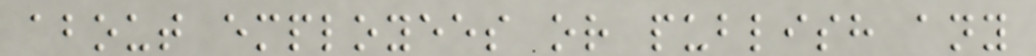about employees or publish any
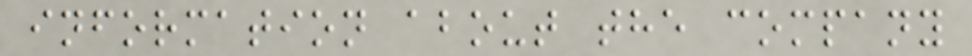information about the company
